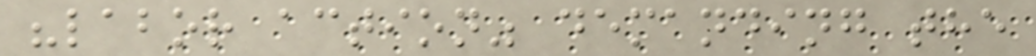"labor action" demanding the
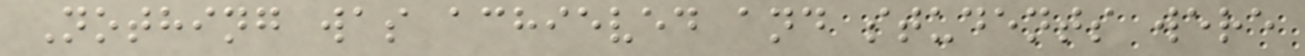Nothing was achieved and students were
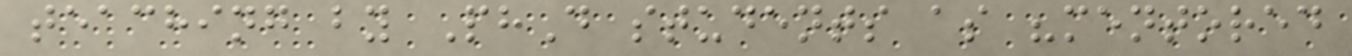teaching by PhD students as "mentored
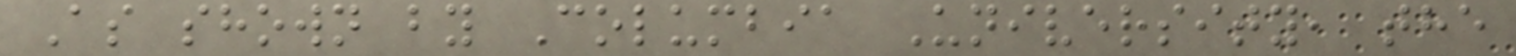As shown by Columbia University, the
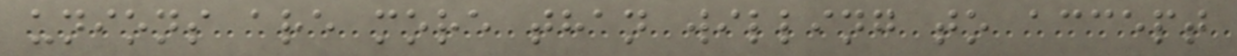unions are more than willing to accept
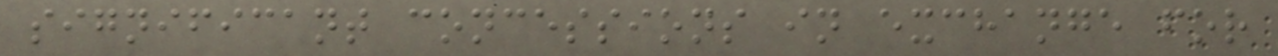significant concessions in exchange for
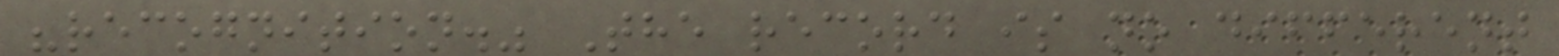"recognition." The record is no different
